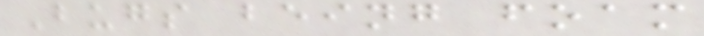Bugs being foam
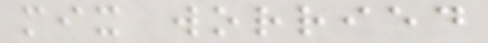mix worried
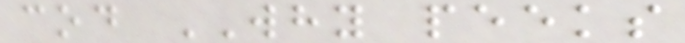cod WHY peeks
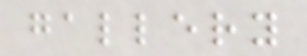gallery
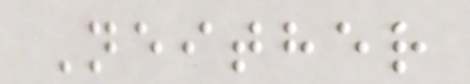Neither
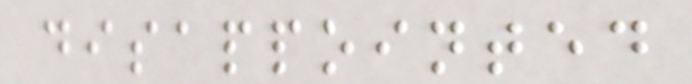disappointed
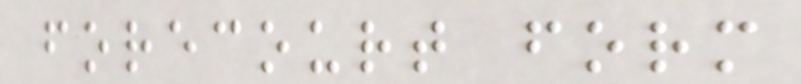forecourt form
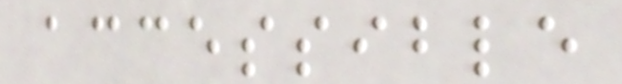accessible
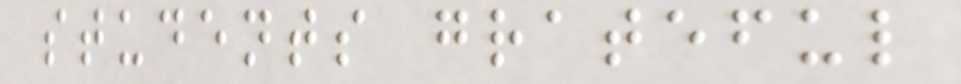students grateful
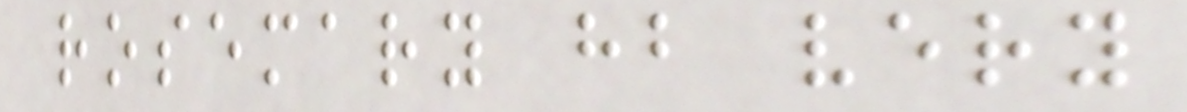rosemary hb very
